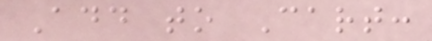Add to Cart:
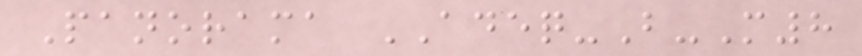Panorama ADEQ-B-M8
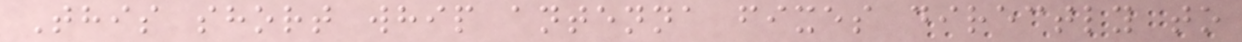This short whip antenna fixes directly to
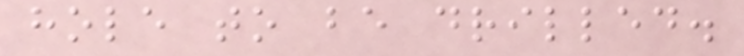hole to be drilled.
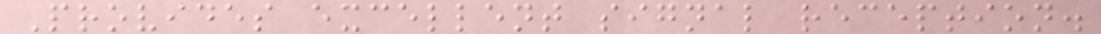Provides excellent signal reception.
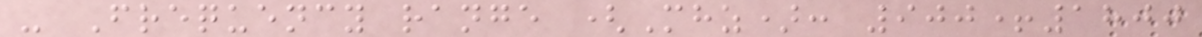- Frequency range (Mhz): 900+1800
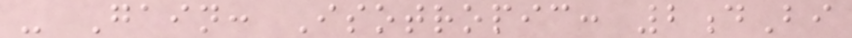- Gain: Isotropic: 2dBi
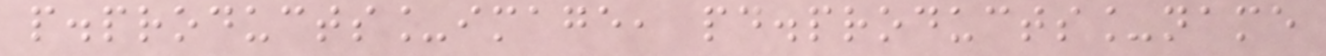p.products_image, pd.products_name
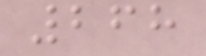268
